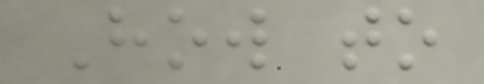How to
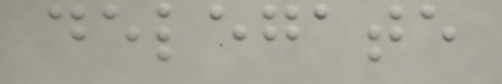delegate
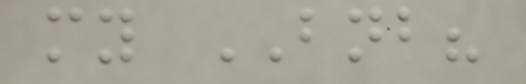my BNB?
